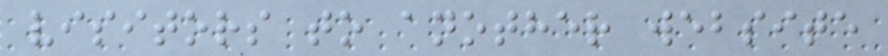visitors to another website
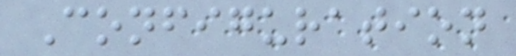Configuration
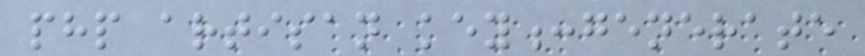php artisan key:generate
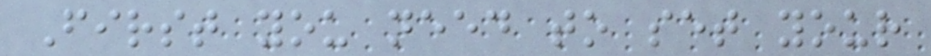First you need to set your
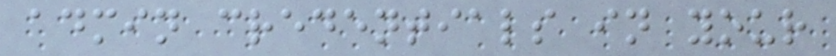admin credentials in your
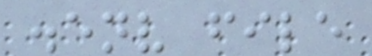.env file
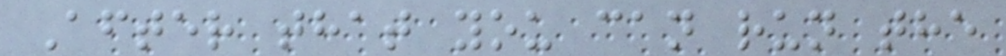After that you can run the
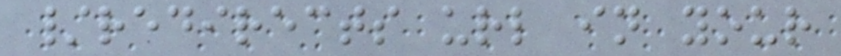/redirects url in your
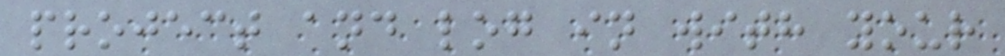project and log in with your
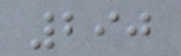290
